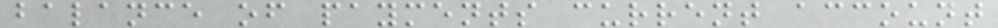balance of payments current account
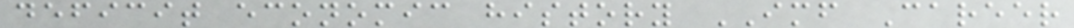deficit economic history IMF Career
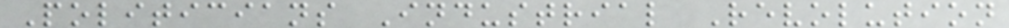Politicians Industrial Revolution
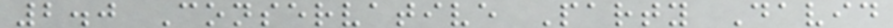2.0 Conservative Party David
